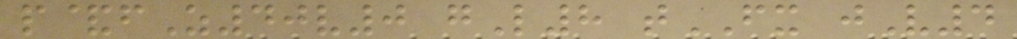p&fZ40v0 gL8 tFX jV4
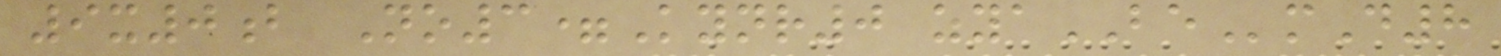9x0b No3=Kynr0 zyaBEmD8
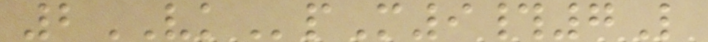2VKpM9#7L
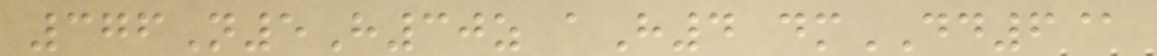376N5H30z aH4 dmDD6@
